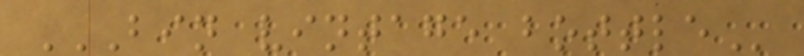BIN VINTAGE BOTTLE
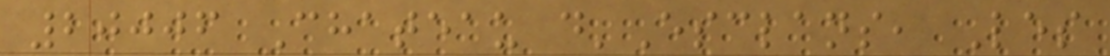20006 Chateau d'Esclans, Les
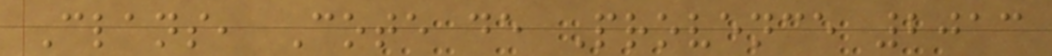Clans, Cote de Provence 2013
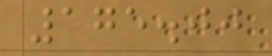175.00
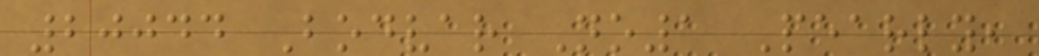20044 Bodvar No1 Pearly,
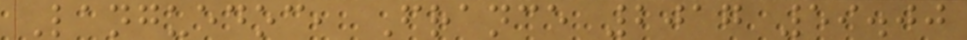Languedoc, France 2017 59.00
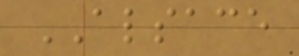ALSACE
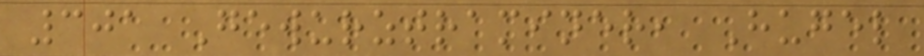301 Gewurztraminer, Hugel
